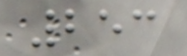253
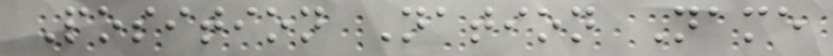Position Nation Name
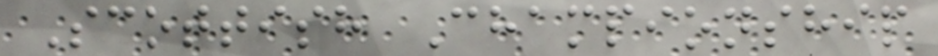Scottish Championship
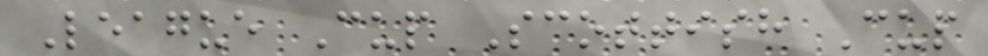League Cup Scottish Cup
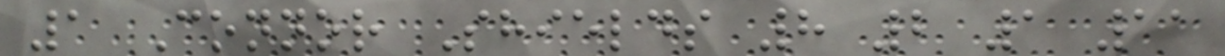1 Connor Shields 8 2 1 11
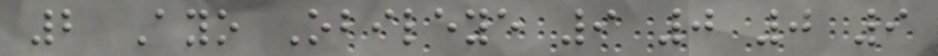2 Ayo Obileye 9 0 0 9
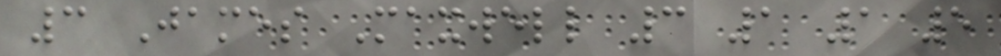3 James Maxwell 3 1 1 5
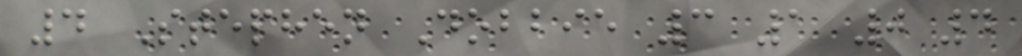4 Stephen Dobbie 3 1 0 4
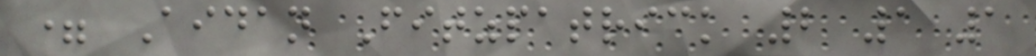= Aidan Fitzpatrick 2 1 1
